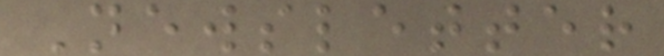Newsletter
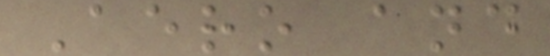Aero and
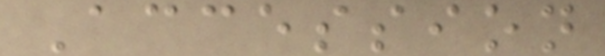Accession
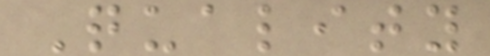Quality
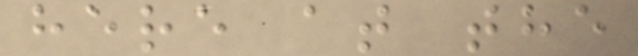here at the
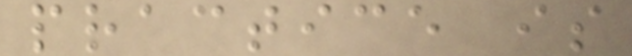practice is
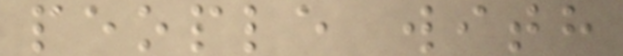people with
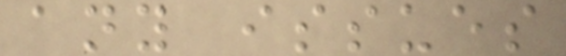any issues
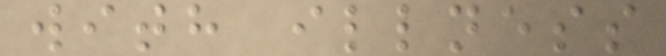with illness
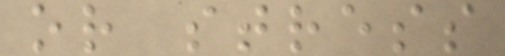or stress
